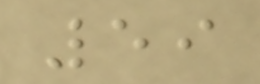59
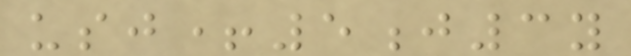usj+5j3y
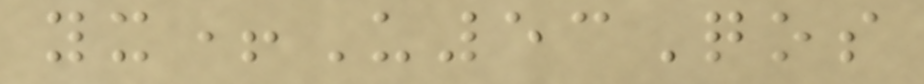yx+U53Qos
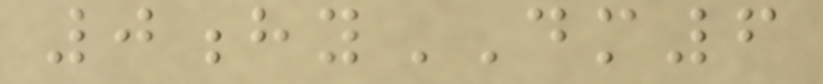0hyDM6
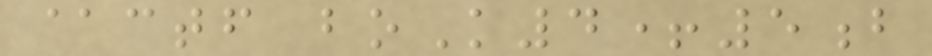@ctf boK4+5b
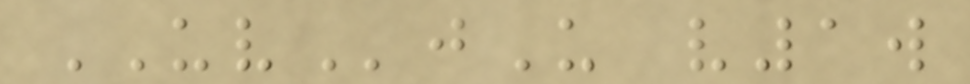UVjU v1w
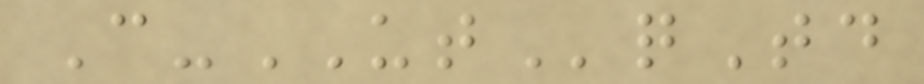C-UTqTd
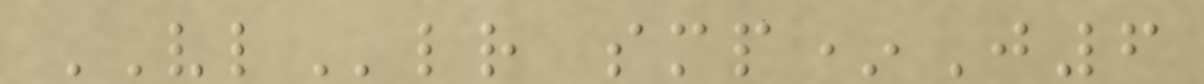VLlr smp*J6
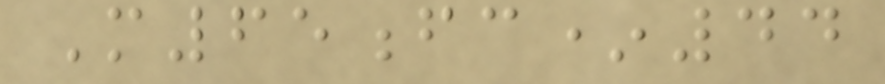M65fc*44
